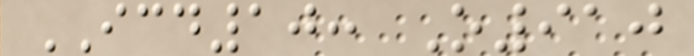ICD10: O910
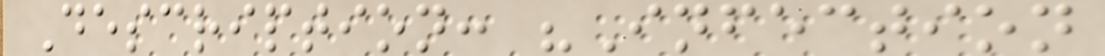Description: "Infection
